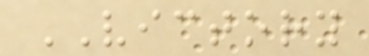VICTORY
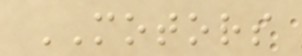MOTORS
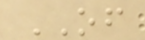OF
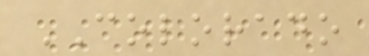COLORADO
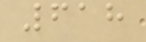618
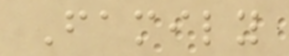Family
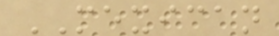MEXICAN
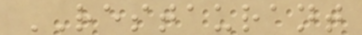RESTAURANT
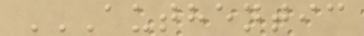AUTHENTIC
